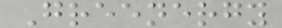Greenergy
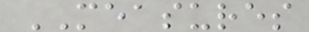MEASURES
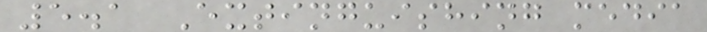5.1 Extinguishing media
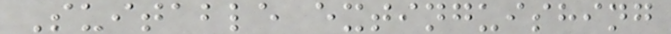Suitable extinguishing
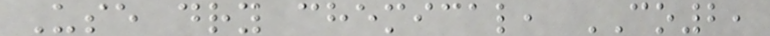Use dry chemical, CO2,
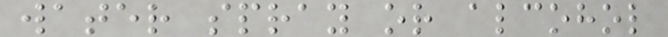water spray or alcohol
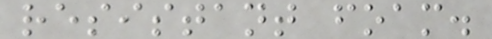resistant foam.
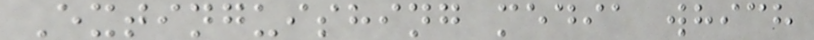Extinguishing media which
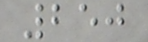250
